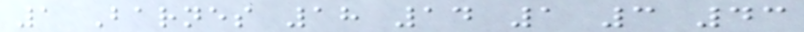1 Barnes 18 14 1 3 43
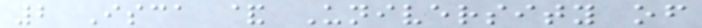2 Isca & University of
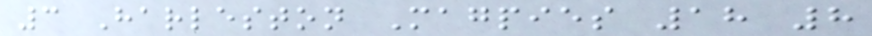3 Harleston Magpies 18 8
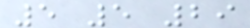5 5 29
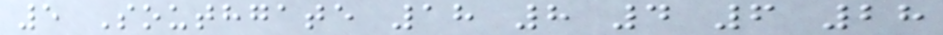5 Southgate 18 8 4 6 28
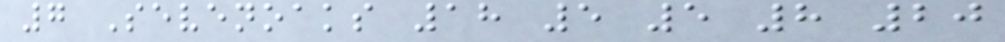7 Sevenoaks 18 5 5 8 20
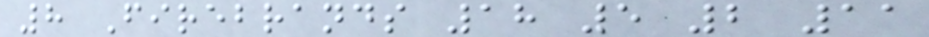8 Firebrands 18 5 2 11
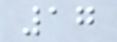17
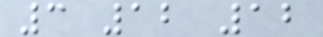3 12 12
